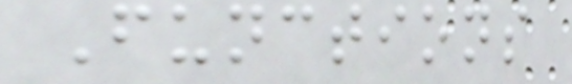Functions
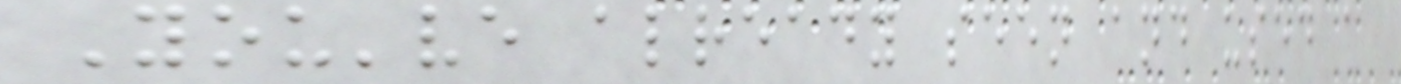You've already seen and used a
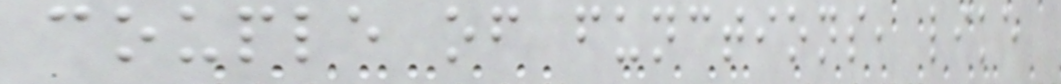couple of functions, like
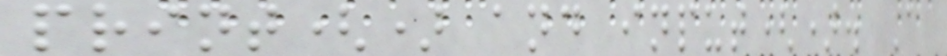print() and input(). A
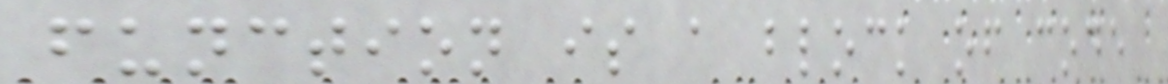function is a block of code
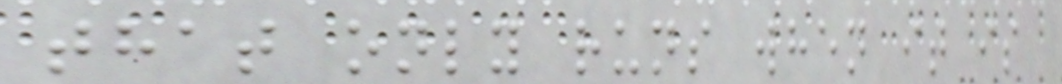that only runs when it is
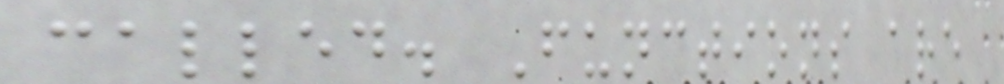called. Functions are
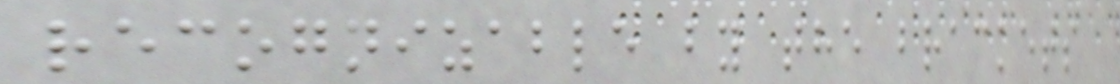recognizable by the brackets
